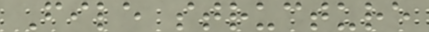File structure
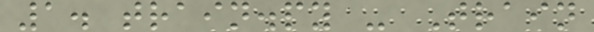1. train.py - Train
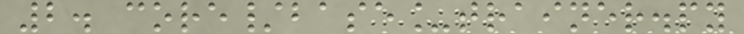2. core/base_trainer.py
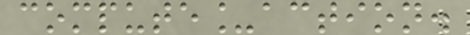compute_action.
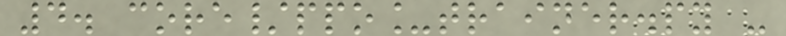4. core/ppo_trainer.py -
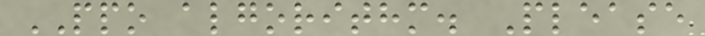PPO algorithm. Please
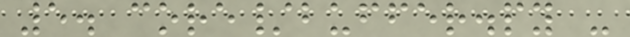5. core/buffer.py -
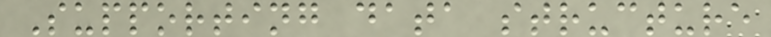Supporting data structure
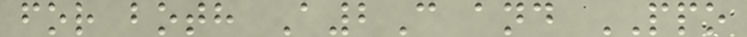for both A2C and PPO
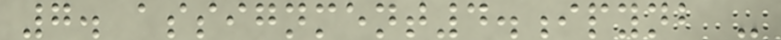7. assignment4.ipynb -
